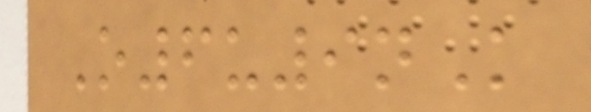O6u9nK
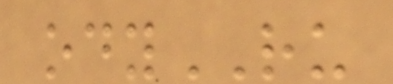odyRU
